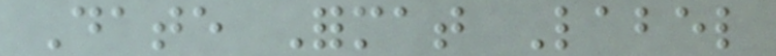Date Format Label
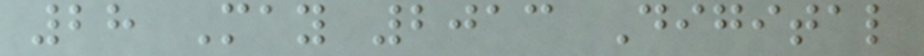28 May 2013 Digital
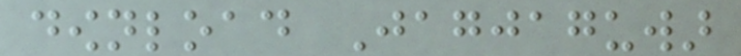download Jagjaguwar
